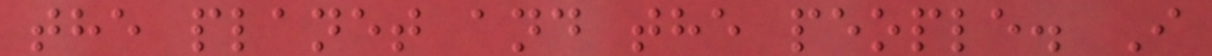the planet and the people. I
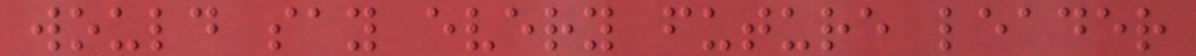would say every future leader
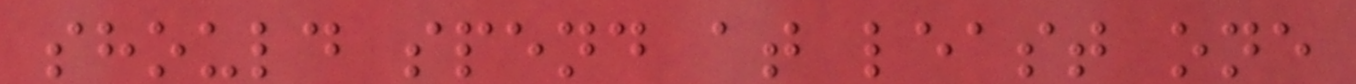should spend at least one
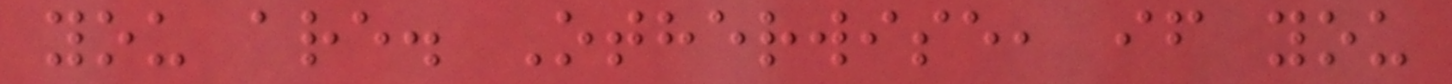you are. Otherwise, if you
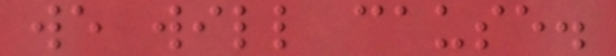we will cause.
